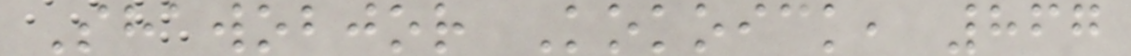Shawobjor Kokoick, 867
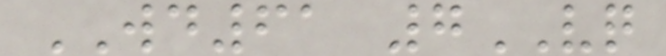WD61 7VQ
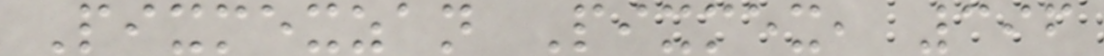Pixmexzan Pixmex, 396
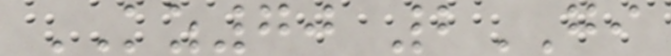KZ70 2GI
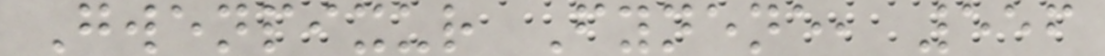Gwenpixur Fynene, 556
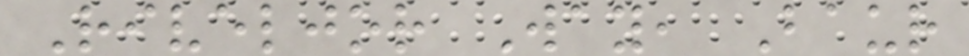Riveljor Way, Baur
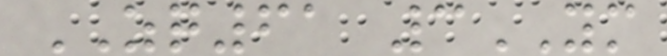ZQ61 3YM
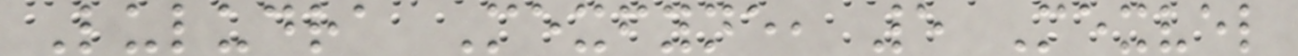Luludra Mexfyne, 5 Mexvel
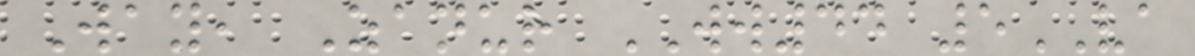Way, Zanur WW44 5VA
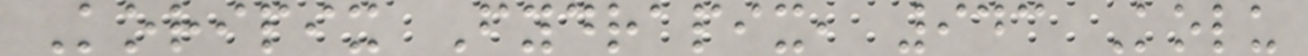Koripix Fydrapix, 943 Kolu
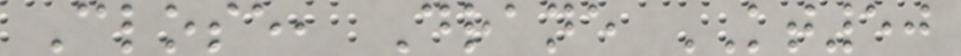Close, Drane KT50
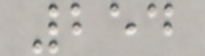254
